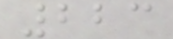223
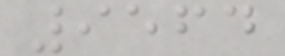9564
